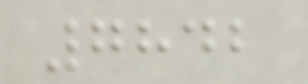7842
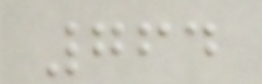764
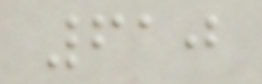610
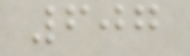607
